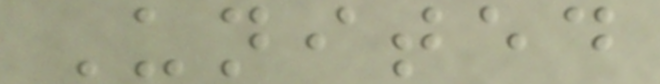United
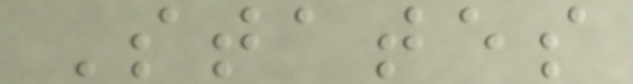States
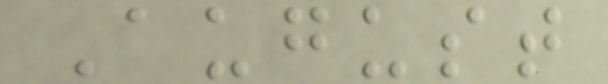August
